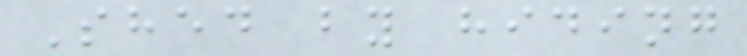Shed by hiding
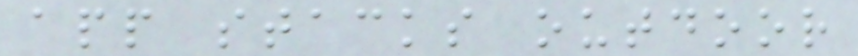app stacks outdoor
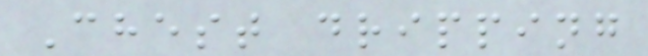Chest dripping
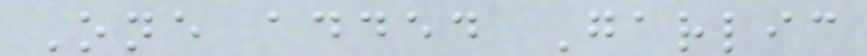One added Garlic
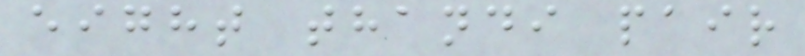eight thandi pair
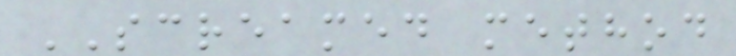SCREAMED method
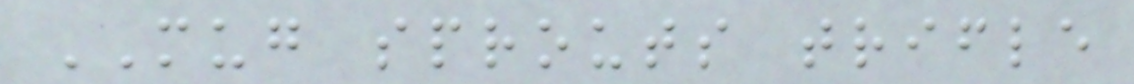MUG sprouts trifle
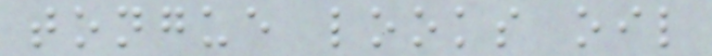tongue looks oil
